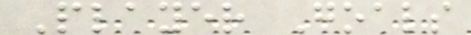Player Goals
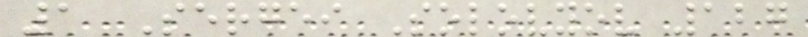1 Sergei Solovyov 127
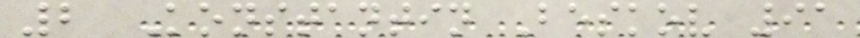2 Konstantin Beskov 91
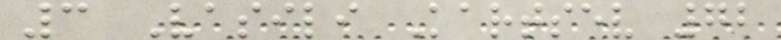3 Vasili Kartsev 72
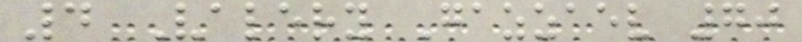4 Valery Gazzaev 70
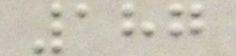187
